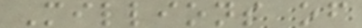Millions of
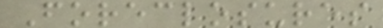Foreclosures
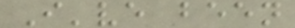I've been
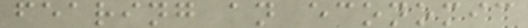fearing an economic
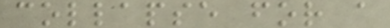collapse for a
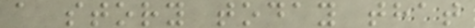a story today that
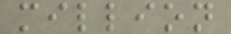million
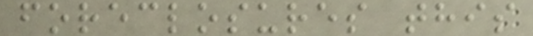foreclosures this
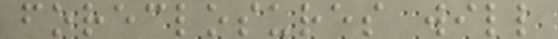foreclosures will
